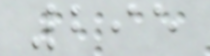295
